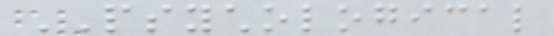PSYCHOLOGICAL
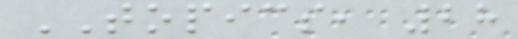TOPICS, 28
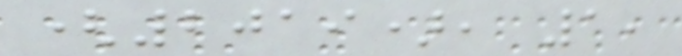(2019), 1,
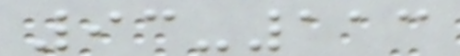93-113
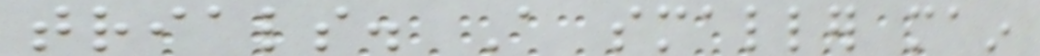trials. A smaller main
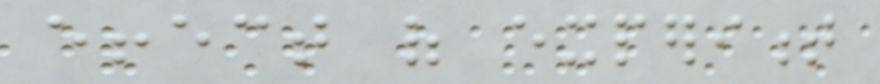effect of experiment
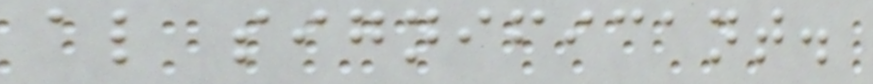also significant.
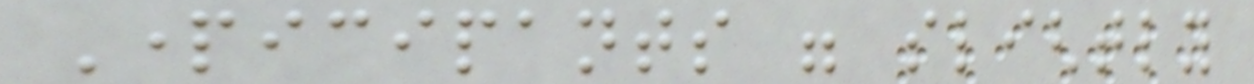Participants were slightly
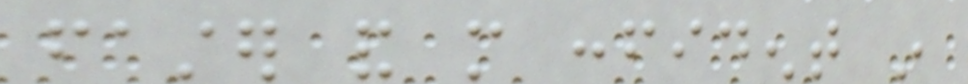faster and more confident in
